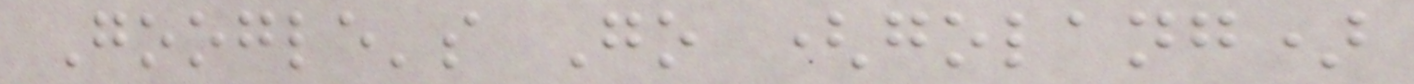Google's Go (golang)
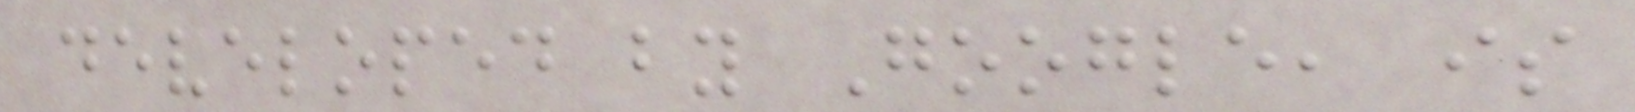developed by Google, is
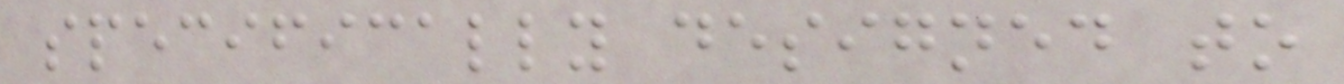specifically designed to
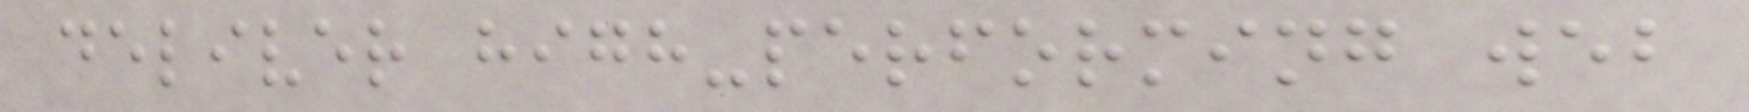deliver high-performing web
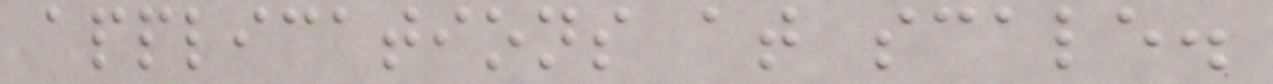applications at scale.
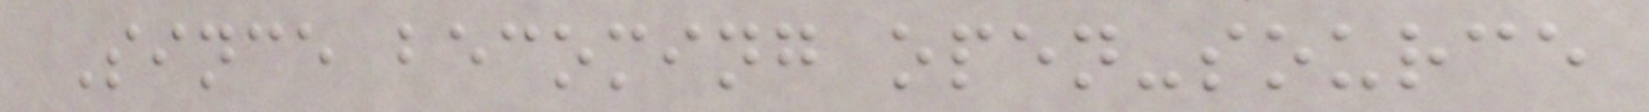Since becoming open-source
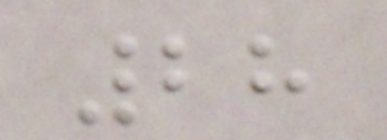28
